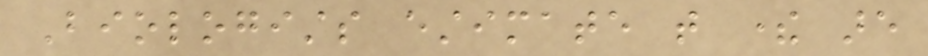Biologists estimate that there are
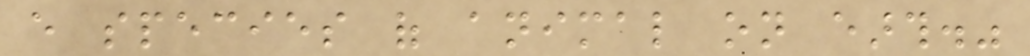every species of animal on earth."
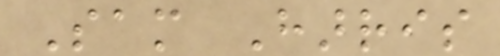Sam Harris
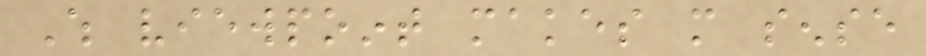Which viewpoint makes more sense
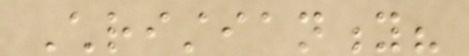Christianity?
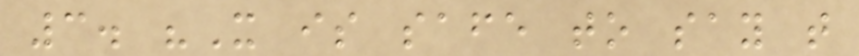3. "It is safe to say that
